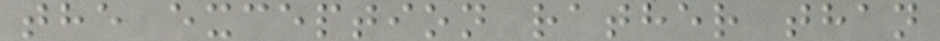the exception rather than
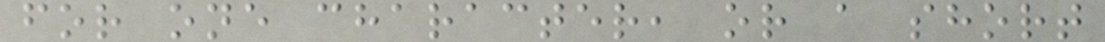for one character, or a short
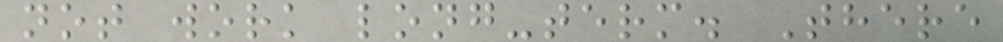not work long-term. There
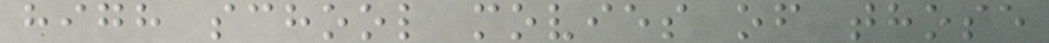high school movies of those
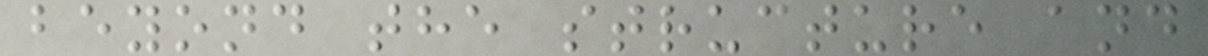beyond the structure and
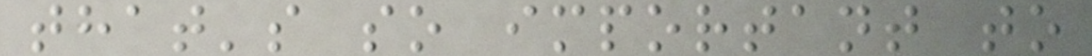that's so important to
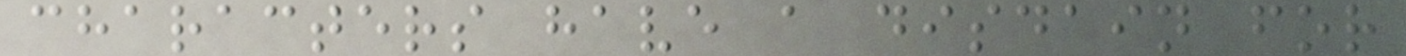characters have a disdain for
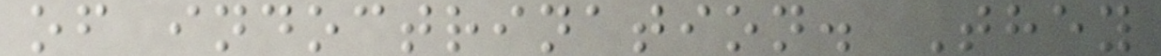of indoctrination. They
